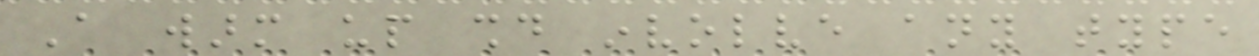A warm up should involve any type
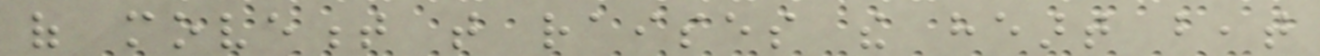of movement that raises the heart beat
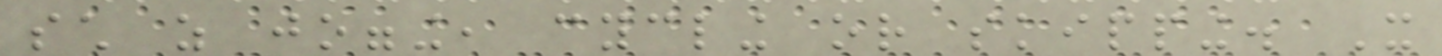such as jogging, cycling or skipping. It
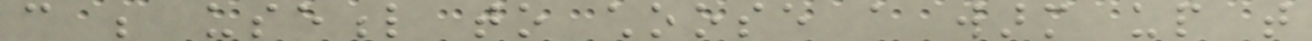can be useful to choose a warm up that
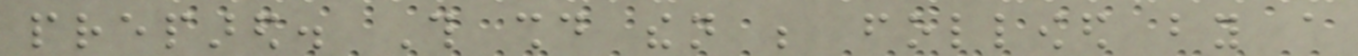prepared. This should then be followed by a
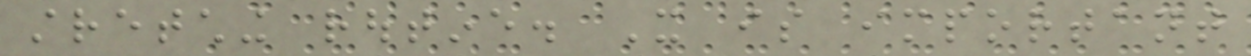stretching routine. It is important
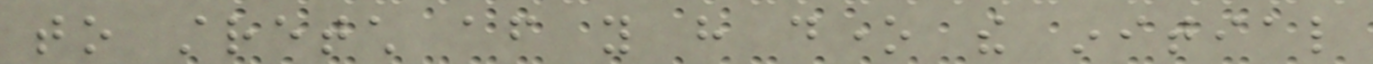to stretch after you have done the initial
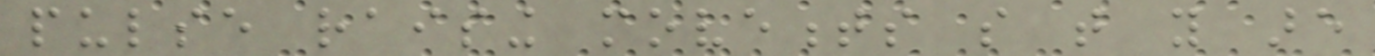pulse raising movements so that you are
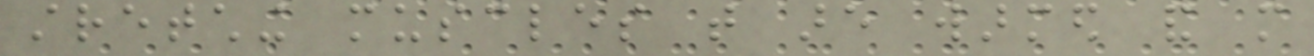stretching muscles that are warmed and more
